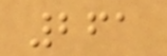261
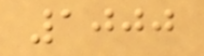1000
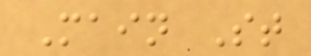Main St
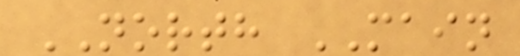NORTH MAIN
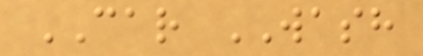CAR WASH
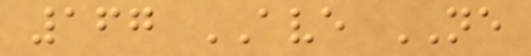167 AVE NE
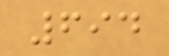694
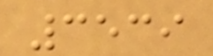3539
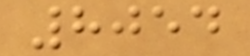8054
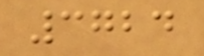3724
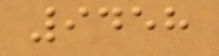9458
